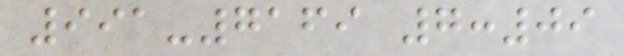991-7169 7:09
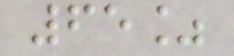65%
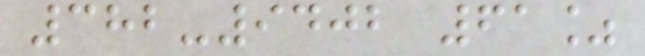382-9402 61%
